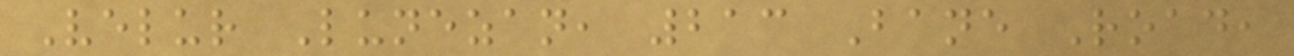Velur Lunezan, 213 Bane Road,
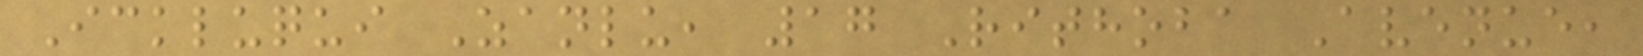Ickluqui Zanlu, 17 Rithoba Avenue,
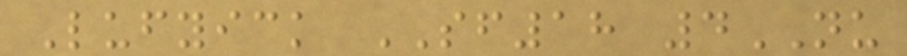Lufyick SF18 4NU
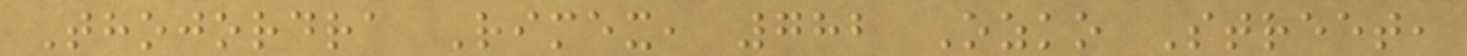Thojordra Rimex, 782 Ozko Street,
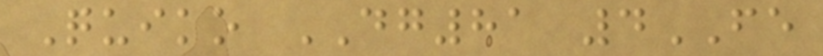Quiko DG81 4FE
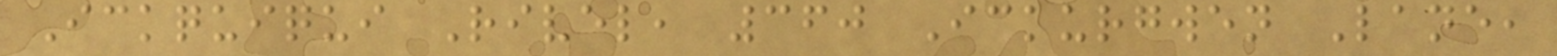Ickquiqui Rivel, 360 Ickurgwen Lane,
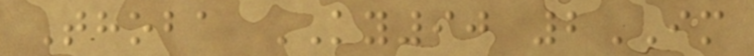Thoba KY90 2IM
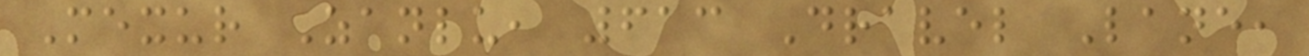Mexur Zanlu, 613 Dravel Lane,
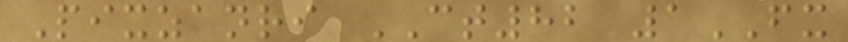Pixzanri CT82 1FX
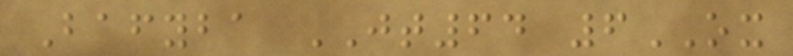Bafyba JT64 6OX
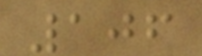106
